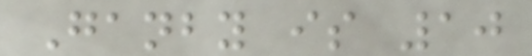Ganby is 10
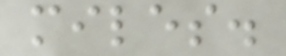miles.
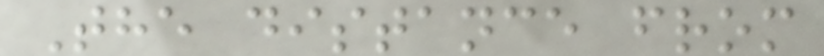The distance from
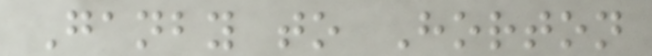Ganby to Horton
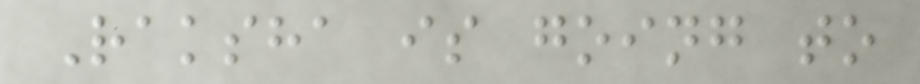Raksha is going to
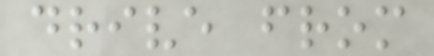drive from
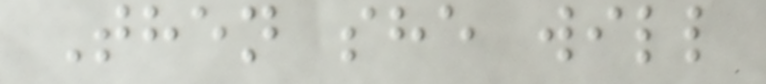Then she will
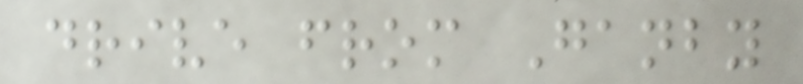drive from Ganby
